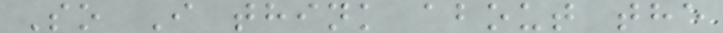So I think about the
